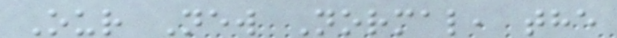Our New Normal, the
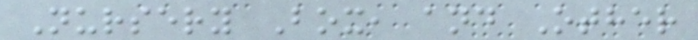Nursery Box, and Other
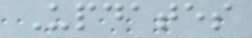Updates
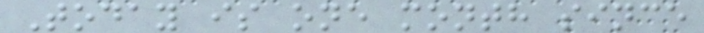Today is one month since
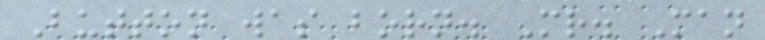Button was born. Mr. Man
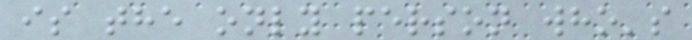is the only person who's
